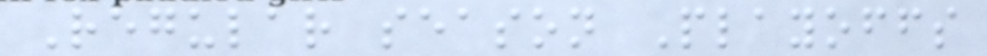Regular season Playoffs
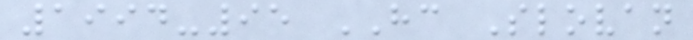1994-95 HC Slovan
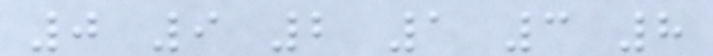0 9 2 1 3 8
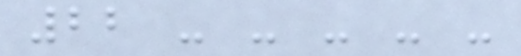22 - - - - -
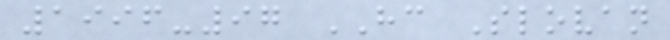1996-97 HC Slovan
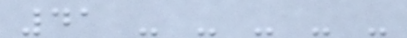41 - - - - -
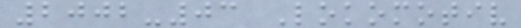2002-03 Lokomotiv
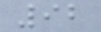92
